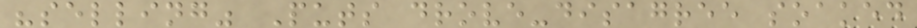"selling" Puts drove-disagree soaked
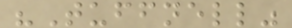"Tuffnell"
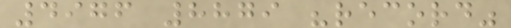4976 8879 "record"
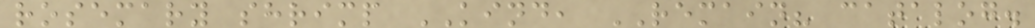rosemary shrimp KIND, REMAIN? catalog.
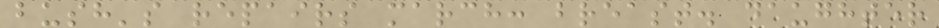bush's repairs march: breast. daughter
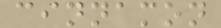cinnamon
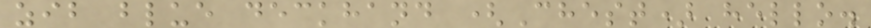zib blue deckhand (Chest) hello.
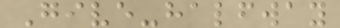Give-halfway
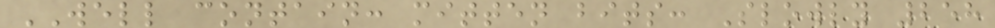WELL contain: mitten bits: Slowly 258
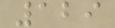129
